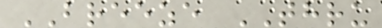BREEZE THRU
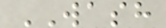WASH
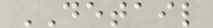DETAIL
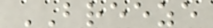BREEZE
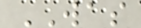WAS
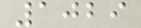1029
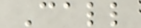Call
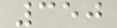350
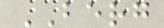BERG
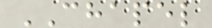CHAPEL
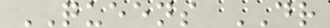QUEENS DR
